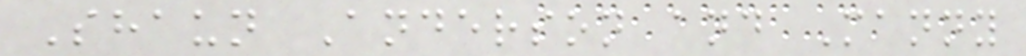Shaun Anderson and Manny
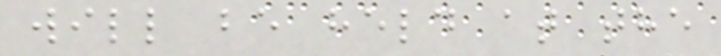will be held at the
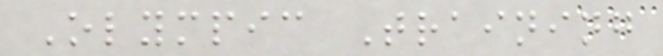Olympic Training
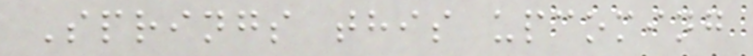Springs this upcoming
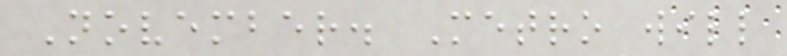November. Metro will
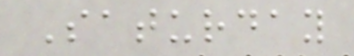Saturday
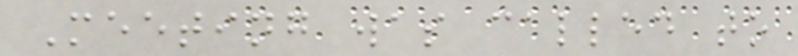Meeting was called to
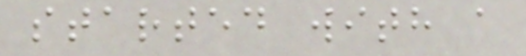started with a
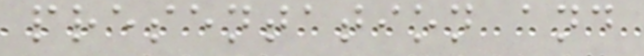presentation and
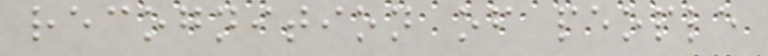recognition of people
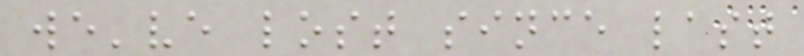we've lost since last
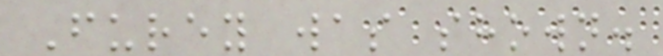Furey was shown.
